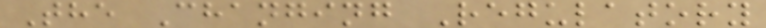The Changing Regulatory
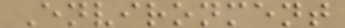Environment
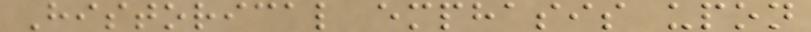Historical emphasis upon
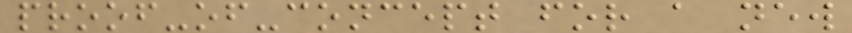proof-of-concept for a new
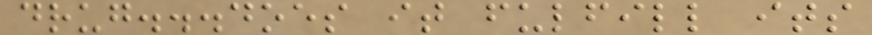drug...does it fulfill its
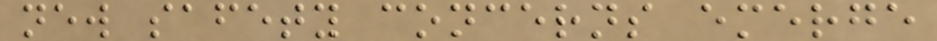new safety concerns emerge
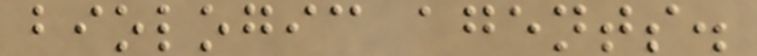biologic agents.
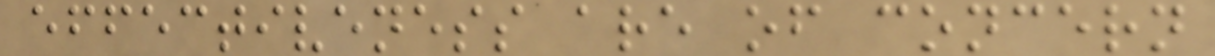effectiveness are of concern
